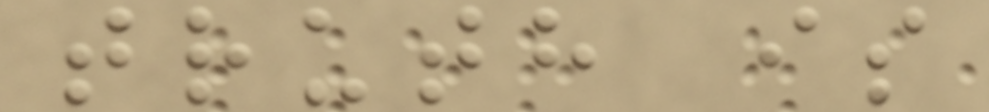truth is
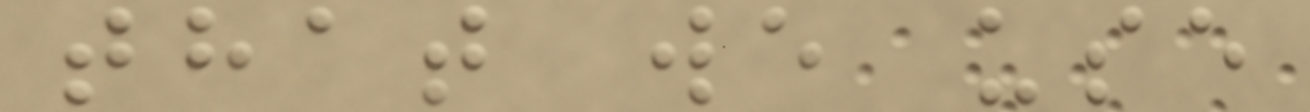that we use
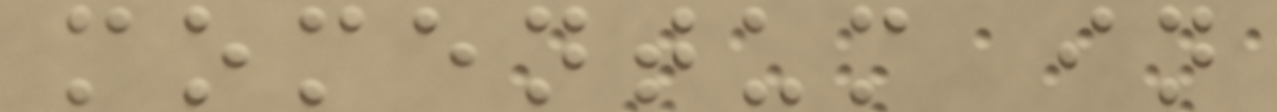momentum in
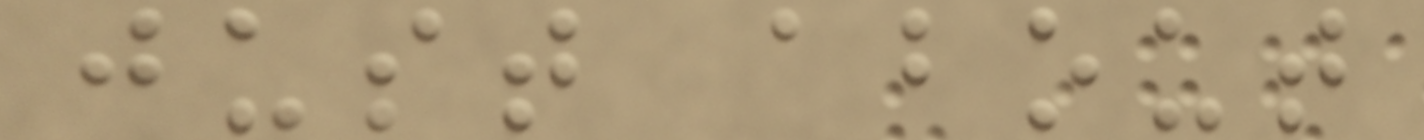just about
